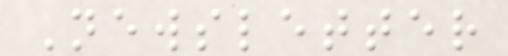Newsletter
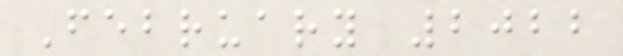February 2022
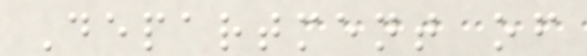Department of
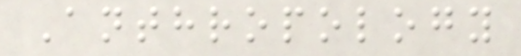Anthropology
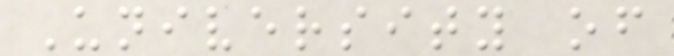University of
